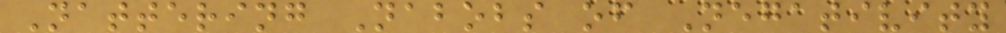Nattering Nabobs of Negativity
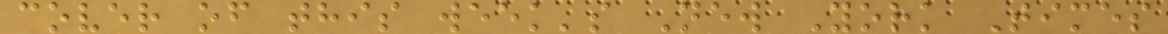cover of this week's New York Times
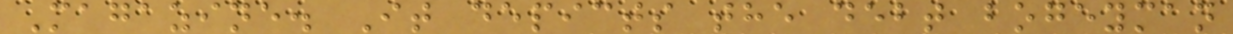Magazine. It depicts the debt bogeyman
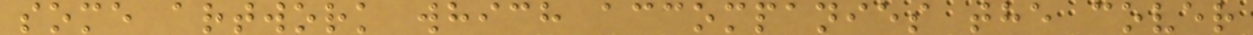some artwork which accompanies the cover
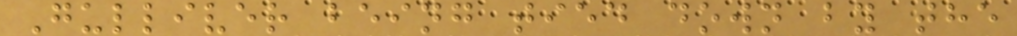Gulliver being tied down by the
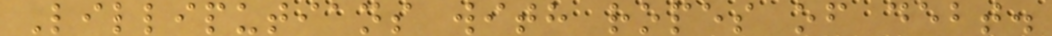Lilliputians with ropes of debt.
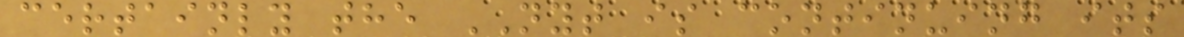certainly the NYT is continuing its
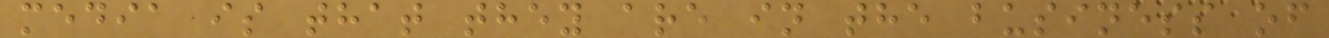media is that they are in the business of
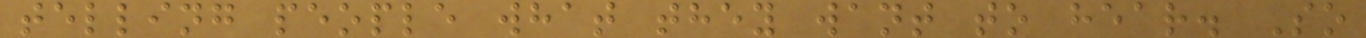telling people what they want to hear. So
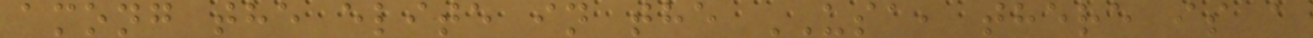among the elite in the USA, there is a
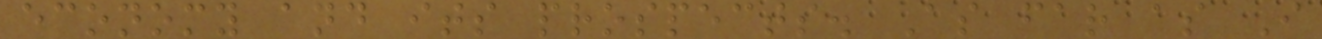economy and its prospects. As far as I
